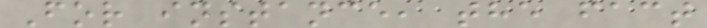For instance, the fact
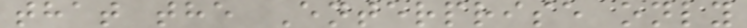that the Enterprise only
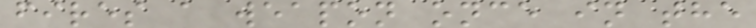fires a weapon once in the
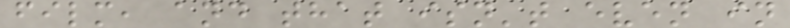film, and that isn't even in
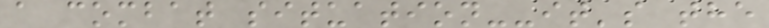a combat situation--it's the
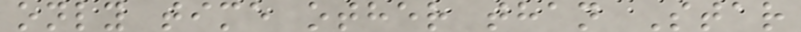only time other than Star
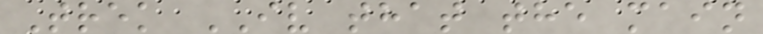Trek IV that the main
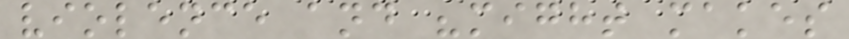violence and "might makes
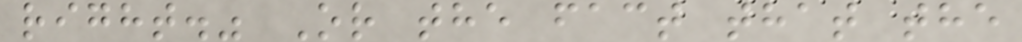right." Or the fact that the
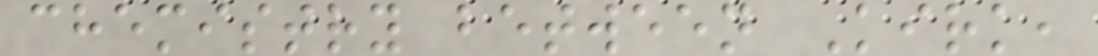chemistry between Kirk,
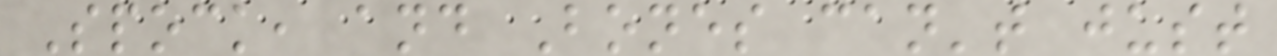Spock, and Bones can't just
